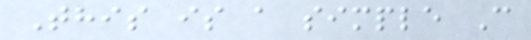This is a simple C
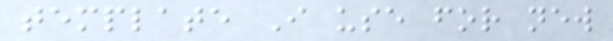template I use for new
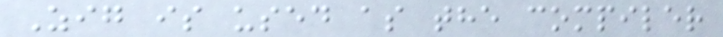Zig is used as the compiler
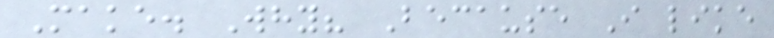Make. Why? Because I like
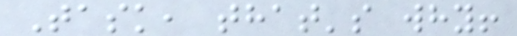Task, that's why!
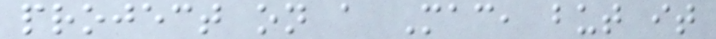project on a Mac, but it
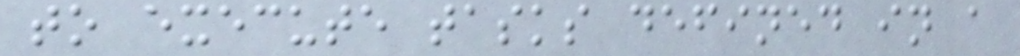to execute tasks defined in a
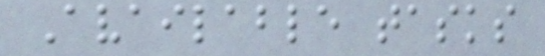Available tasks
